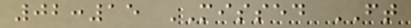02:15 MISSED FT
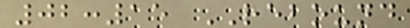02:15 REBOUND
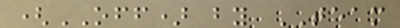(OFF) by TEAM
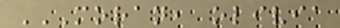MORAN, OLIVIA
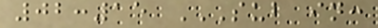02:15 SUB IN:
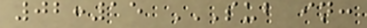02:15 SUB IN:
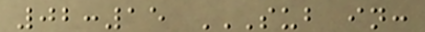02:15 SUB IN:
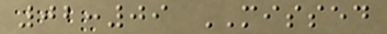02:09 MISSED
